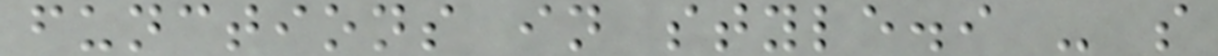functions in style.i - s
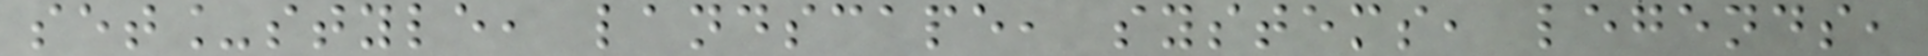set_style, landscape, systems, legends,
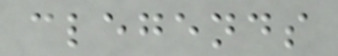clegends
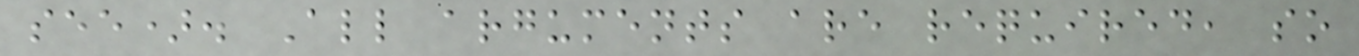see). All arguments are required, so
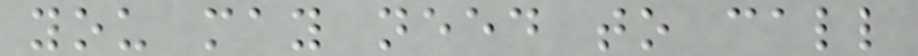you may need to call
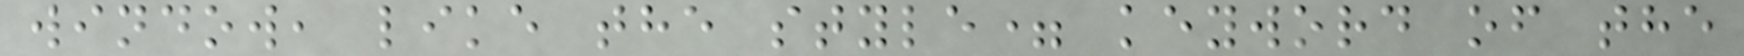window, like the style= keyword of the
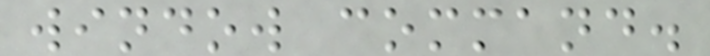window command.
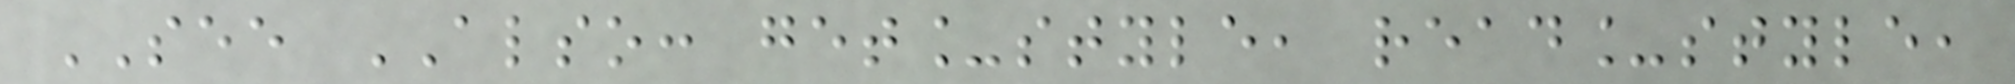SEE ALSO: get_style, read_style,
